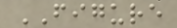FIGURE
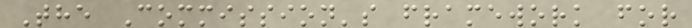The Commission's framework for
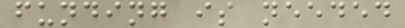funding is needed
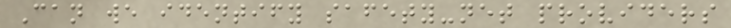Can we identify safety-net providers
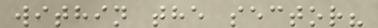within the sector?
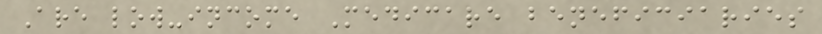Are low-income Medicare beneficiaries
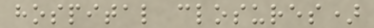hospital closures)
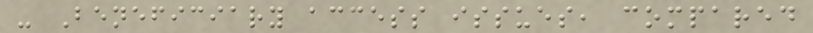- Beneficiary access issues, compared
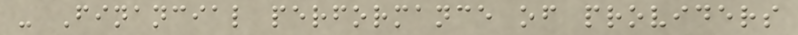- Financial performance of providers
